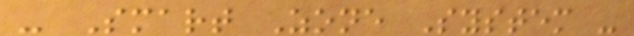- Smart Zone System -
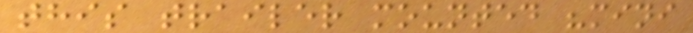this trailer mounted "mini
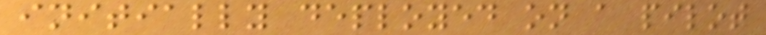initially deployed on a pilot
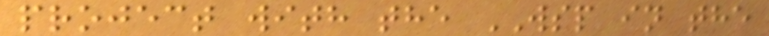project with the WSP in the
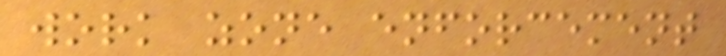work zone enforcement
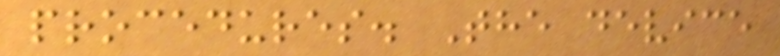procedures. The device
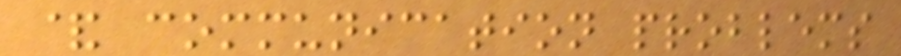& communication problems
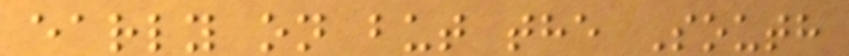early on but the South
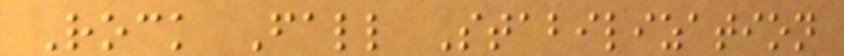Rock Fall Stabilization
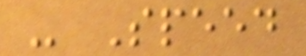- Speed
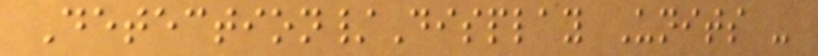Detection/Display Units -
